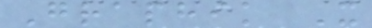Graphik X
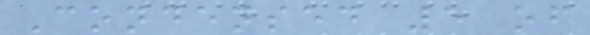Condensed 5 of
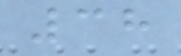38
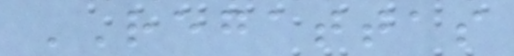REGATTAS
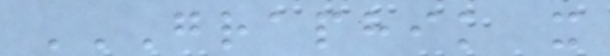GRAPHIK X
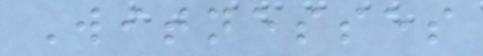Witnesses
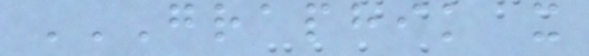GRAPHIK X
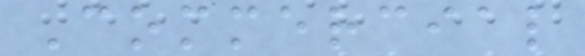Commercial
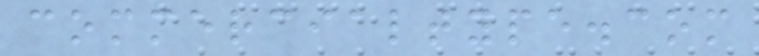commercialtype.com
